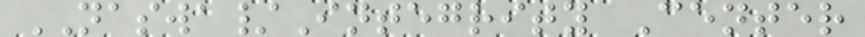NASWA/Integrity Center
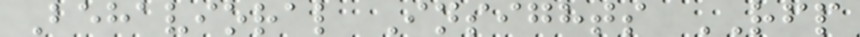Behavioral Insights RFP
